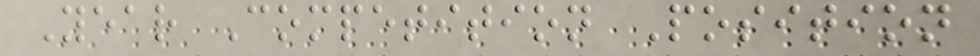Year Competition Position
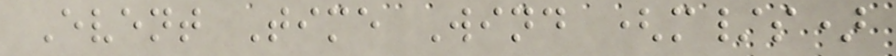Event Time Wind (m/s)
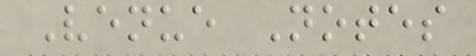Venue Notes
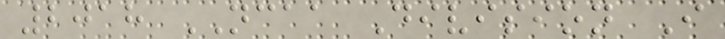2018 NCAA Division I
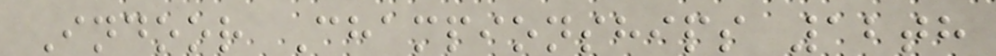Indoor Championships 12th
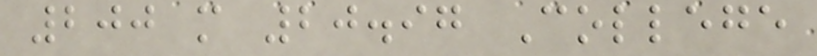200 m 20.97 College
